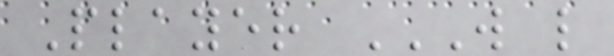Player W L
